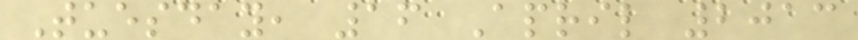Tuesday, 16 April 2013
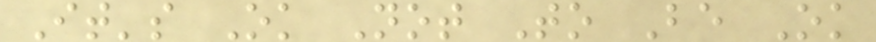It's Ok Not To Be Ok
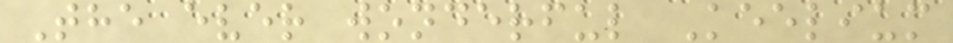The ever wonderful Keelium
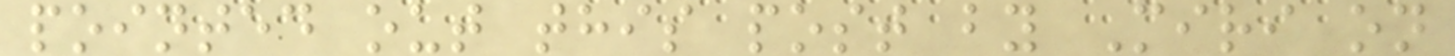pointed out this post by Miri on
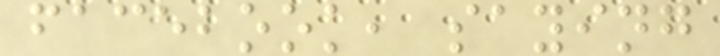facebook, saying
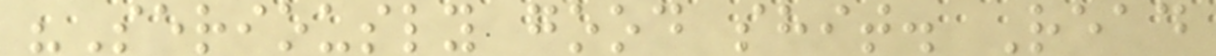"Seriously good shit. Read
